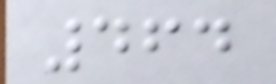464
